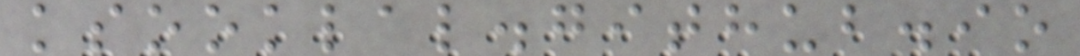ksooklal.github.io
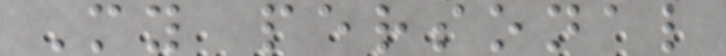My personal
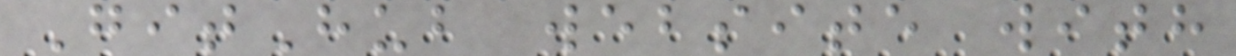GitHub website with
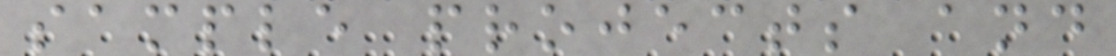sample projects and
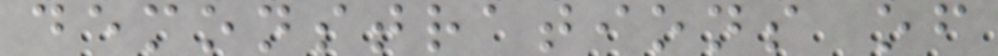demonstrations of
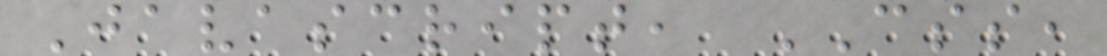Javascript, CSS,
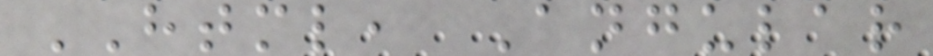HTML, Angular
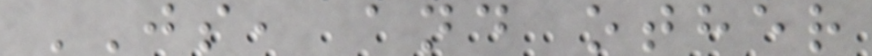JS, and other
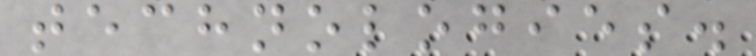technologies.
